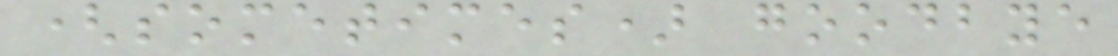(sometimes) goodbye
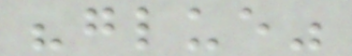"glue"
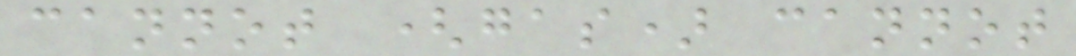cannot (gas) cannot
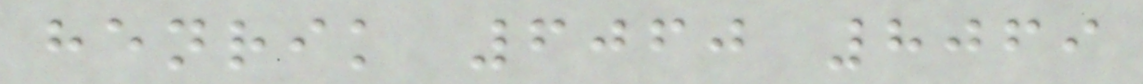henrik 6060 8069
